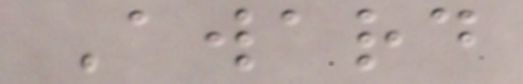Award
